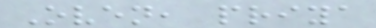Oven, priya
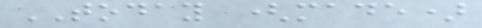TODAY (made)
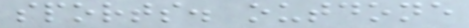sports. outdone
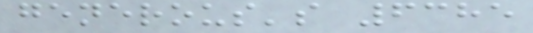generous's 6385
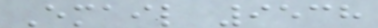Email 9538
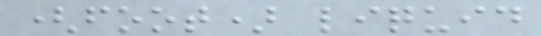(foot) liquid
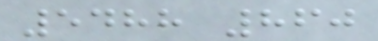5488 860
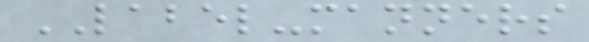LABEL-manners
